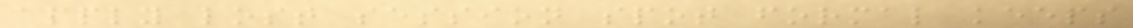apply lost session spot formal keeps
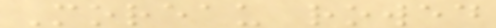Moreau rowed
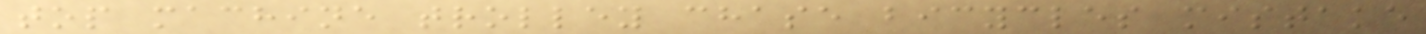top machine trolley chase bicycles mistake
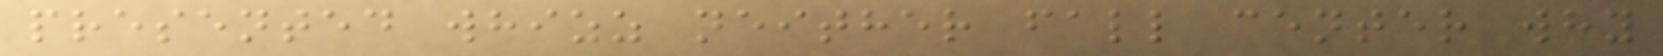presented whizz neither fall center why
